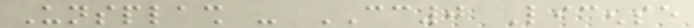Unsplash - CC0 License
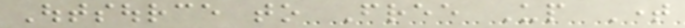Outsource to Free Up Time
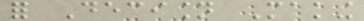for Decision Making
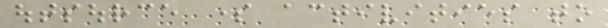outsource some activities to
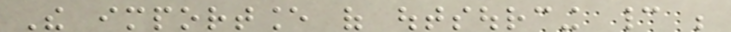The importance of outsourcing cannot be
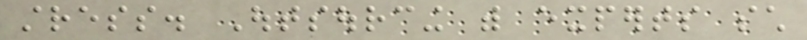stress. Outsourcing with experts such
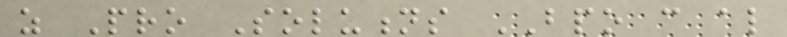as Pro Solutions BPO can also
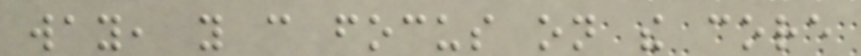way, you can focus on the core
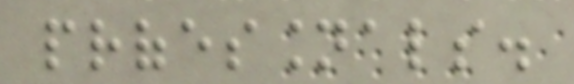professionals.
